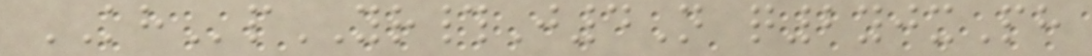KHpYR#J4N q2yjxPh
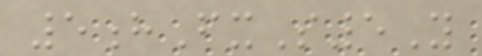5hFxS5Y
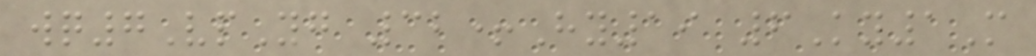wq7VpYg 32+Hy19 6Ky1M
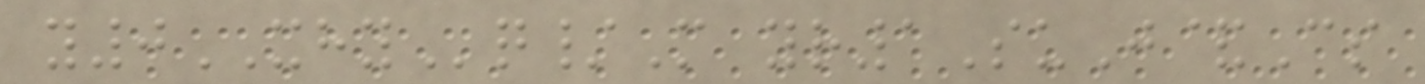y0XHYq/M yr1SuJ&Cs
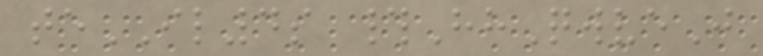teIL4s #HhQwveJ
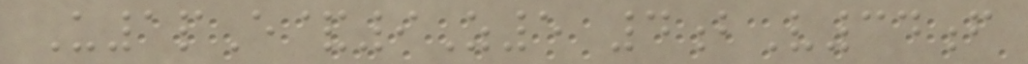U1pE&9Z5 4bV34f
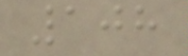108
